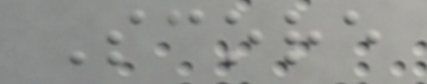Score
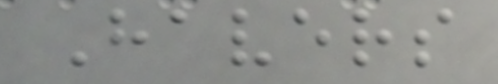Havers
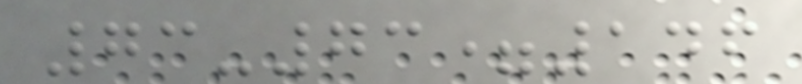73-73=146
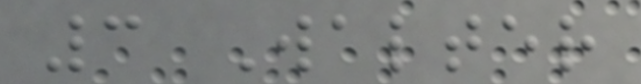3 Walter
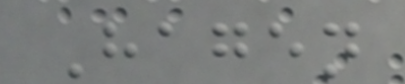Hagen
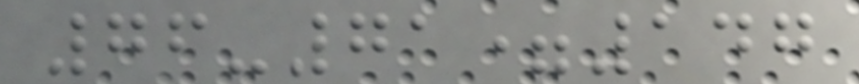76-71=147
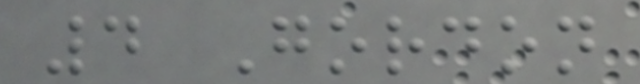4 Gordon
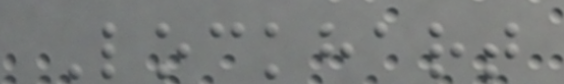Lockhart
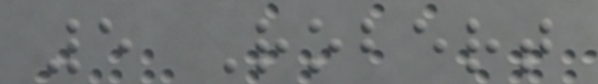5 Robert
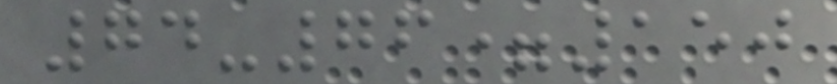74-76=150
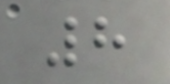8
